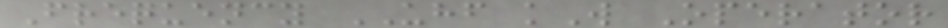Frequency UHF kW Operator
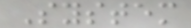System
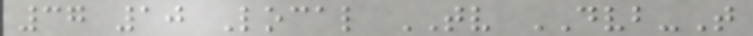37 10 Local TV DVB-T
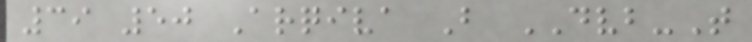39 50 Arqiva B DVB-T
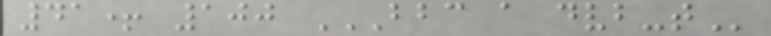41+ 100 BBC A DVB-T
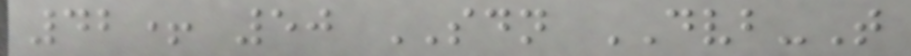42+ 50 SDN DVB-T
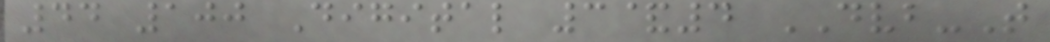44 100 Digital 3&4 DVB-T
